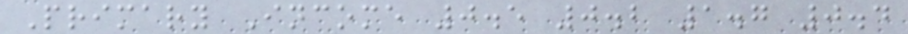Primary Income 0.5 0.2 1.7 0.4
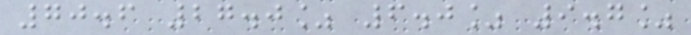70.6 27.0% 6.0% 9.7%
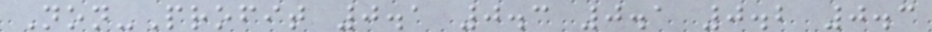Non-Profit 0.1 0.3 0.1 0.2 0.3
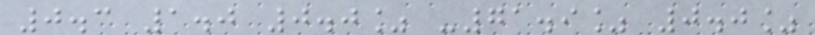0.3 1.0 0.0% -71.9% 0.0%
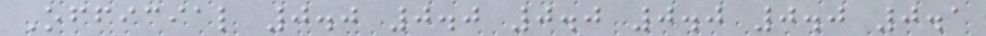Official 0.0 0.0 0.0 0.0 0.0 0.1
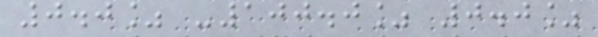0.0% -100.0% 0.0%
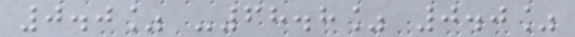0.0% -68.8% 0.0%
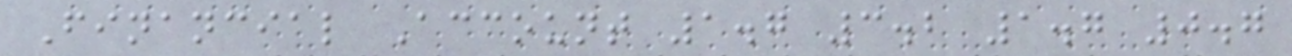Financial Account 1.7 3.2 1.7 0.7
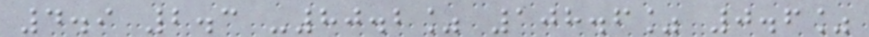4.9 2.3 -80.2% 108.6% 0.6%
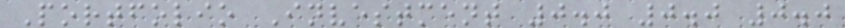Portfolio Investment 0.0 0.0 0.0
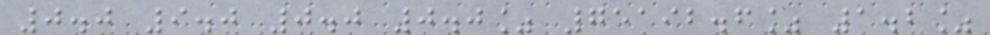0.0 9.0 0.0 0.0% 75192.6% 1.2%
